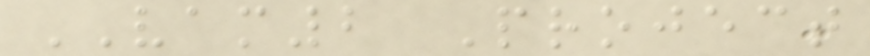VAM2 Project
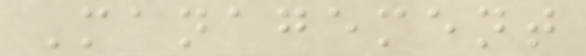Management
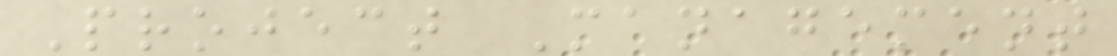Project Management
